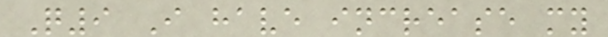Q9 I have increase my
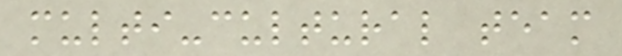multi-cultural team
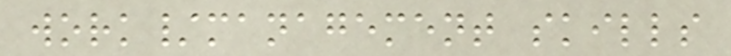work/management skills
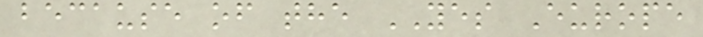because of the YES Europe
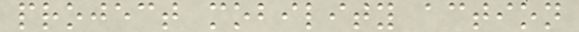project mobility action
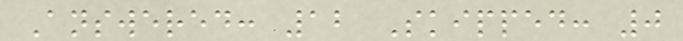Answered: 12 Skipped: 0
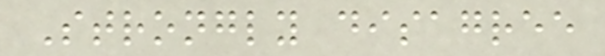Strongly disagree
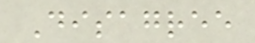Disagree
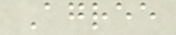Agree
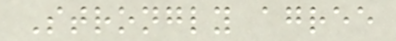Strongly agree
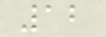12
